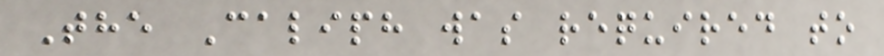The Caliph was required to
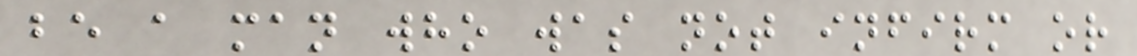be a man who was not infirm or
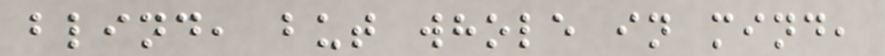blind, but whole in mind,
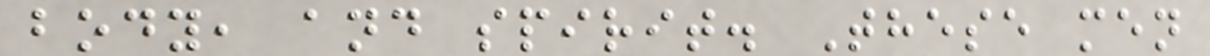body, and spirit. These men
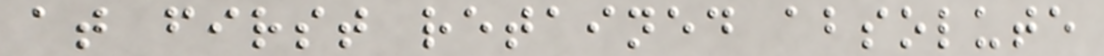at first retained absolute
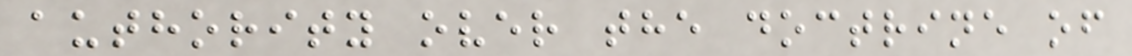authority over the doctrine of
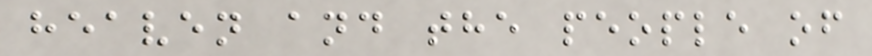heaven and the people of
